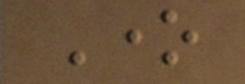One
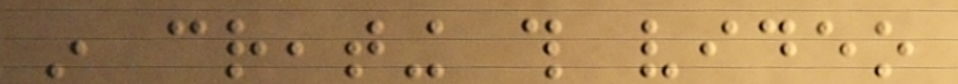in creating this video
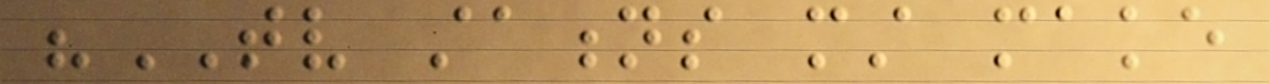"TV stations must make
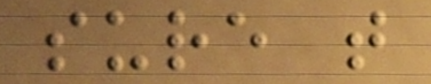sure that
